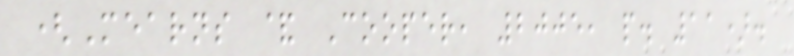(Mearns & Cooper, 2005, p. 11).
